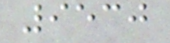9530
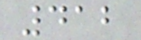412
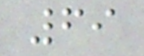69
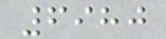6980
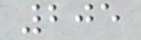205
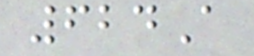624A
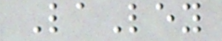LaLey
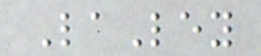LaLey
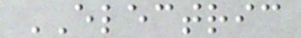ELECTRIC
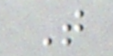T
